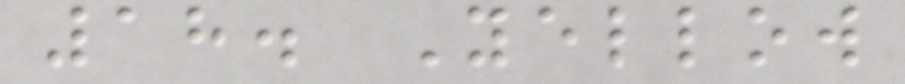18. Yellow
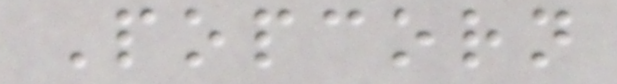Popcorn
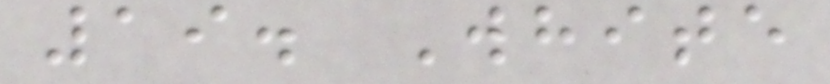19. White
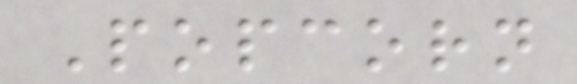Popcorn
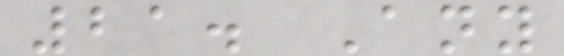21. Any
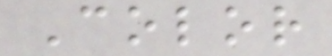Color
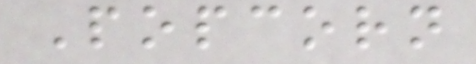Popcorn
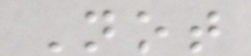Not
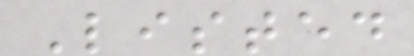Listed
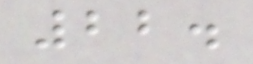22.
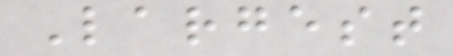Largest
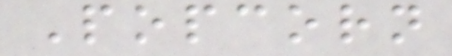Popcorn
